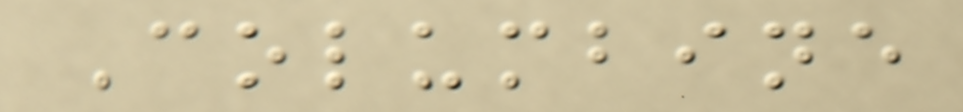Columbine
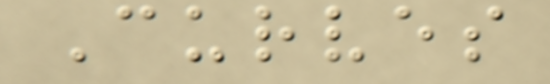Curves
